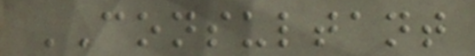CONSULTANT
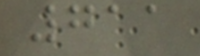711
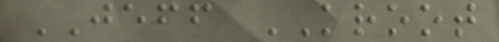JEFF KROOT
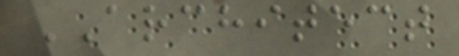ARCHITECT
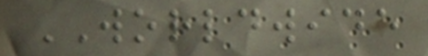WORLDWIDE
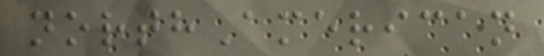northAmerican
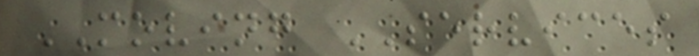MOVING SERVICES
